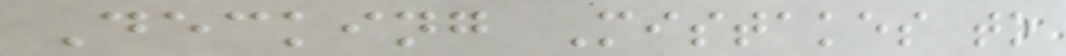Decking Mistakes to
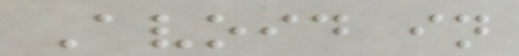Avoid in
